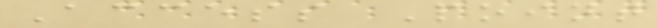Access Point
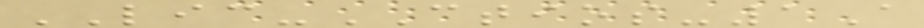LIC-CTIOS-1A
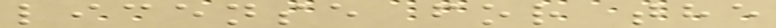license for the
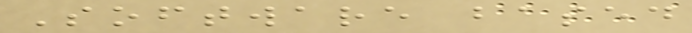Software based
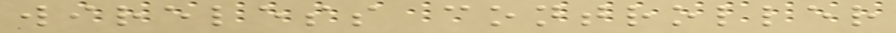wireless controller
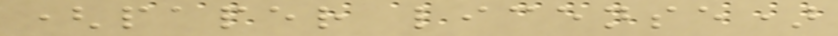(paper license)
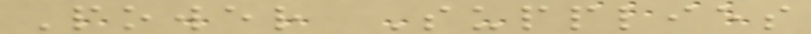Power Supplies
